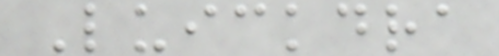Luickdra
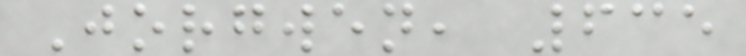Jorgwen, 635
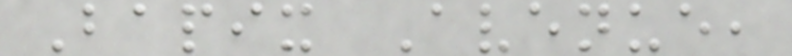Bapix Avenue,
